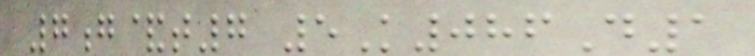7g&t7 5K086D1
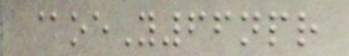@oeY66npr
